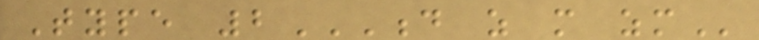Type 2D Z M ZM
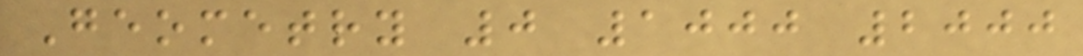Geometry 0 1000 2000
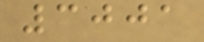3001
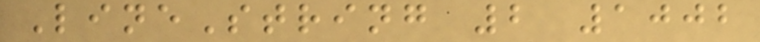LineString 2 1002
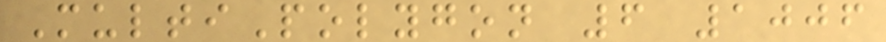MultiPolygon 6 1006
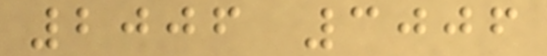2006 3006
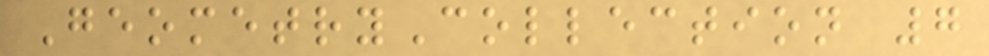GeometryCollection 7
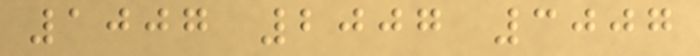1007 2007 3007
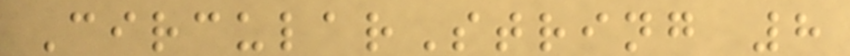CircularString 8
